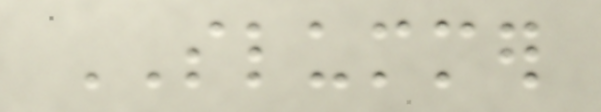SLUMMER
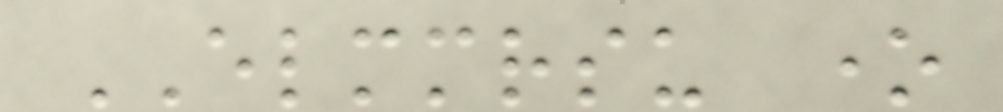ELMMRSU one
